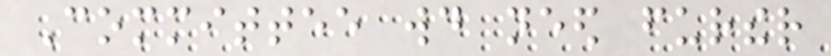Committee would need further
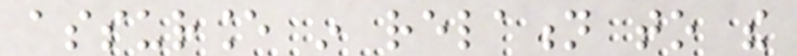assurance in relation to the
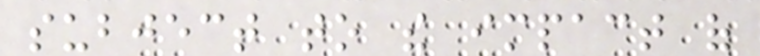subject to the impact of
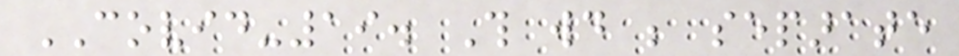COVID-19. This would be separate
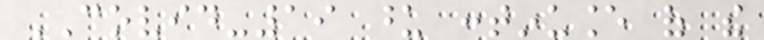COVID-19 upon continuance of the
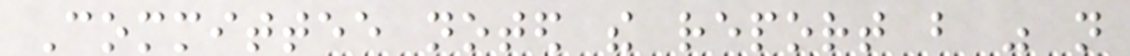Committee noted the report but was not
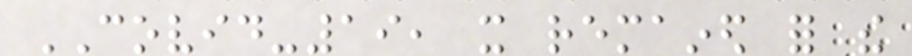COVID-19, it remained for the
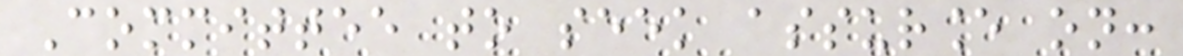Committee to seek assurance on:
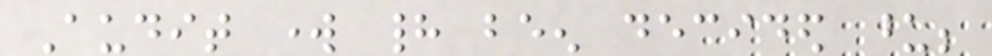Audit work had been decided upon;
